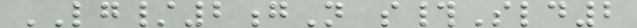LG/2gN s#Sld2
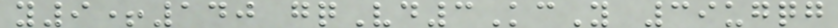y9+140 gqVd3KcY 39ugqg
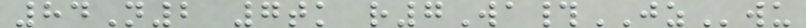84N2 7tk r7Wa#JZwu
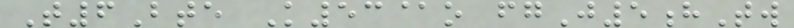T6Bte K53@o fgJ5hTw
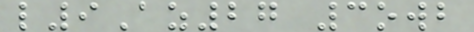l9Az27 3owb
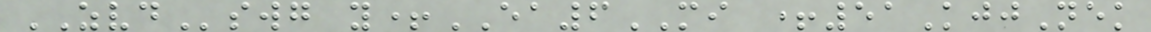ZVDswg y+EA6MI +51KjjNek
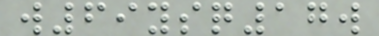w69ysq17w
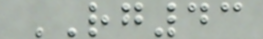RG43
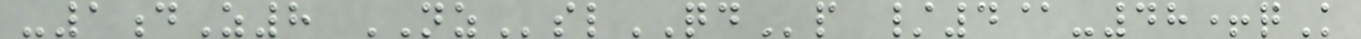-1dZ8 NZslQDp /4@-48+qK
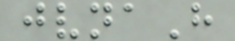jvnaH
